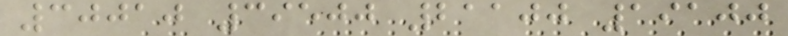30010 39500 21100 19100
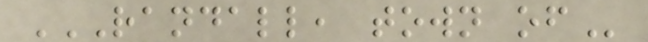RANDALL, TOWN OF
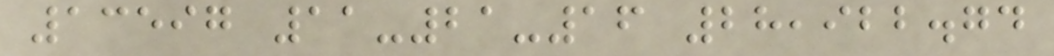13597 11-21-16 28,922.74
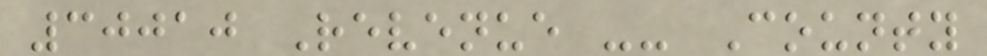30010 Revenue -- County
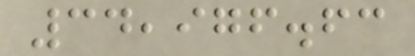34,976.63
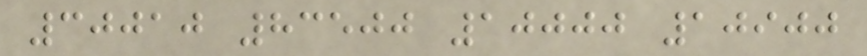30010 83500 10000 10900
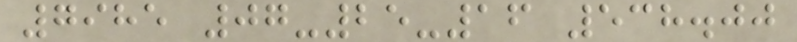7985 07-25-16 538.00
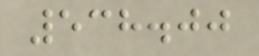538.00
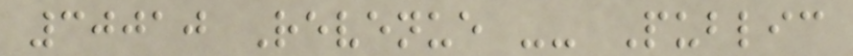30010 Revenue -- Public
